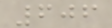606
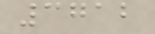3712
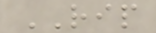RIP
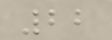22
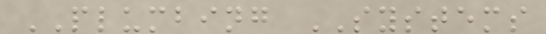PLUMBING SYSTEMS
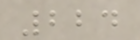224
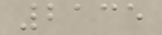2135
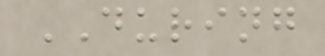DURING
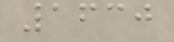1630
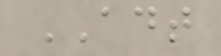ADT
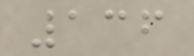136
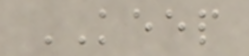KEEP
